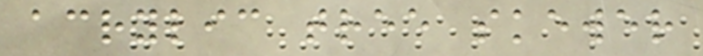acrylic tree skewer
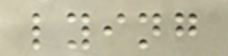lying
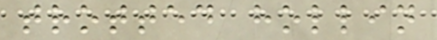trotted hollin
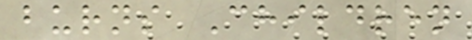burns Children
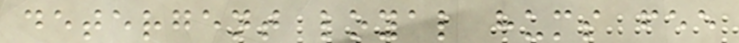detergent loyal hums fee
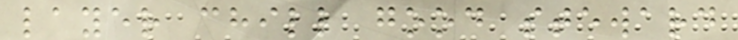layer chill good steward
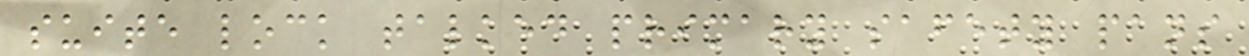suite lock talked primary safety pans
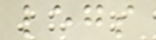legs
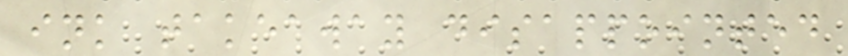ink takeaway disappointed
